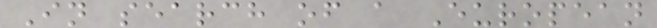In search of a European
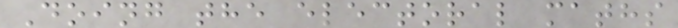Doing the electoral maths
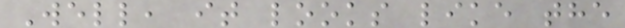Well, it looks like the
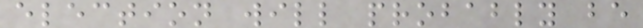election will probably be
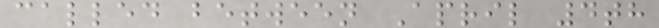called between April 4th
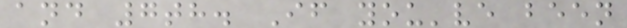and 7th. If you've been
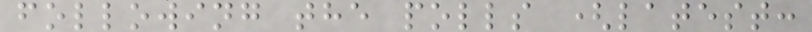following the polls (latest:
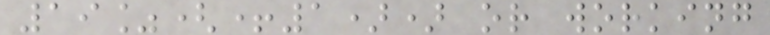19%(+1)) or working
